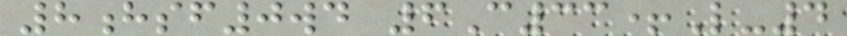8hsf0wd 6C33+L-4
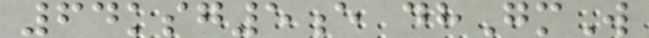64ksg5e dhGmW
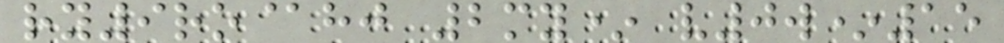ry9ro@hj 2my* v0w*15
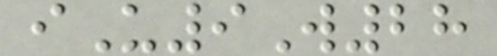iU9W28
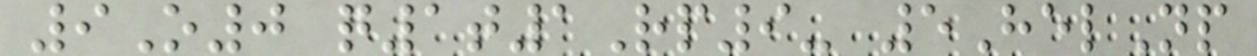9O0 q1t1Rp9- 5HelNp
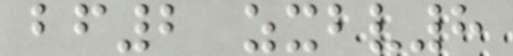bf2 zxbv8
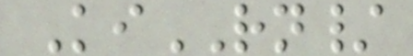KiRN/
